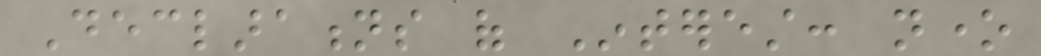Declarations of Interest: none
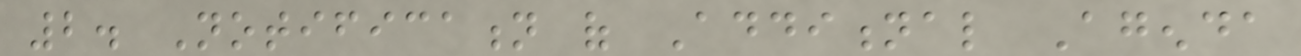2. Notification of Additional Agenda
